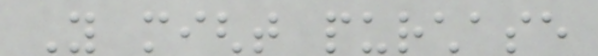You might purchase
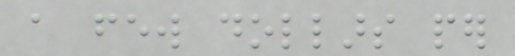a few dollars per
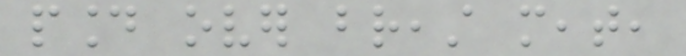pound over breast meat,
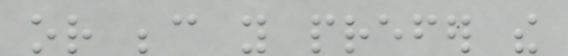or because you prefer the
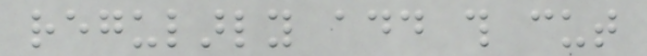regularly add this cut
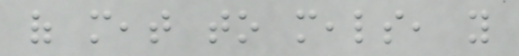of meat to meals, you
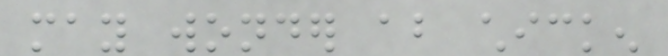may wonder about chicken
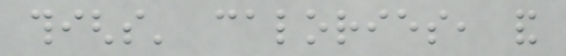thighs' calories, and
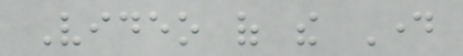Video of the Day
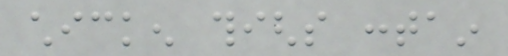chicken thighs contain
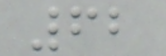62
